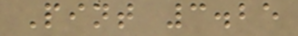Pint 3.25
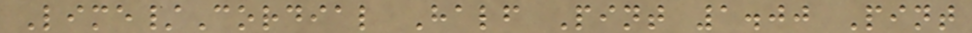Lime/Cordial Half Pint 1.00 Pint
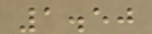1.50
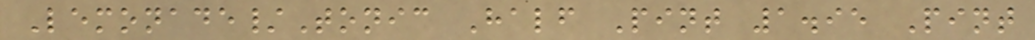Lemonade/Tonic Half Pint 1.95 Pint
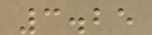3.25
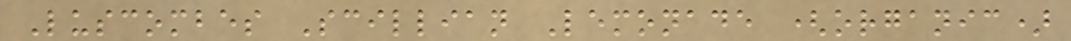Luscombes Scillian Lemonade (organic)
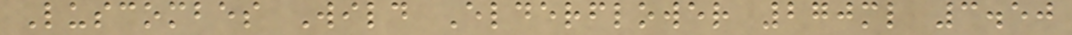Luscombes Wild Elderflower 270ml 3.50
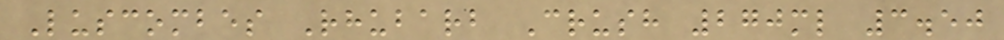Luscombes Rhubarb Crush 270ml 3.50
